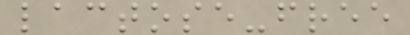lactose-free
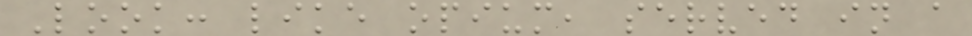Look: like opium, served in a
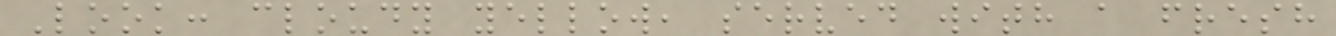Look: cloudy yellow, served with a fresh
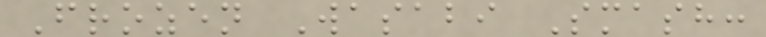Frozen Wasabi Smash:
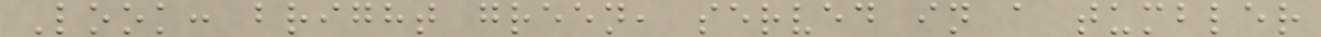Look: bright green, served in a tumbler
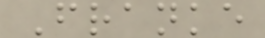Franke
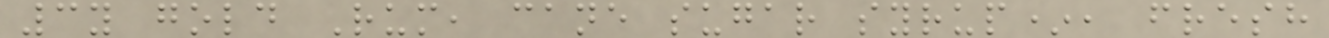3y gold Rum, cane sugar syrup*, fresh
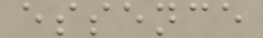essence
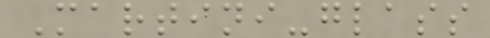Martini-glass
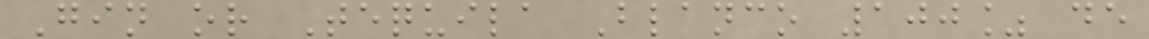Gin or Tequila Blanco 100% de
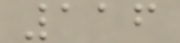116
